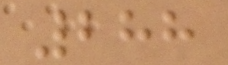288
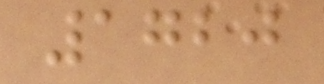1720
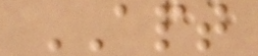APT
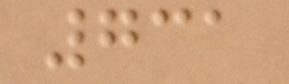731
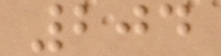204
